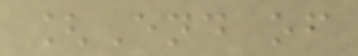[End of
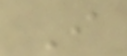I
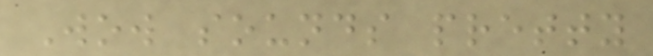Wow sounds pretty
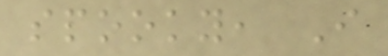spooky, I
